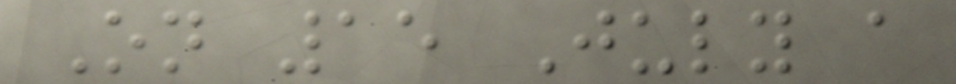On 15 July a
